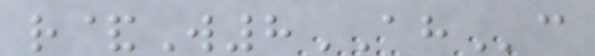r&W8AHc
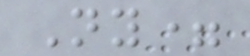Ny=
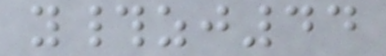y#zj44
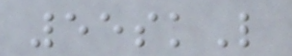55skL
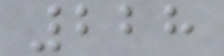228
